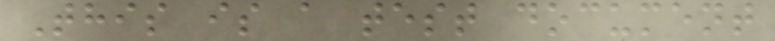This is a test document
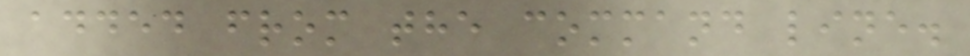added from the command line.
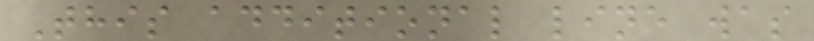This additional line was
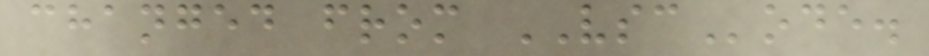changed from VSCode.
